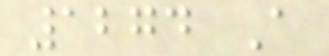1274 A
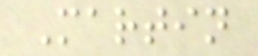Martin
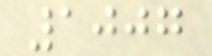1007
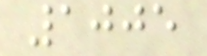1005
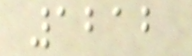1212
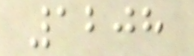1208
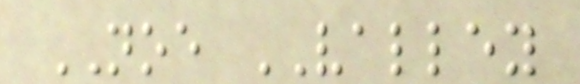NOE VALLEY
